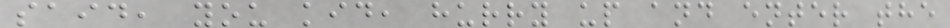said, you kid, hurry up and enter the
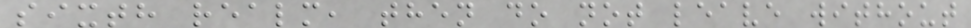sixth realm, then do not leave without
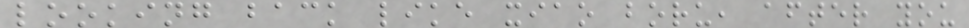looking back like xiao boru, after you
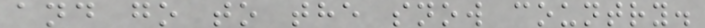and go to the snow country.
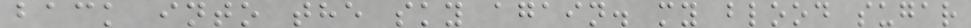back into the sky again. my blood sugar
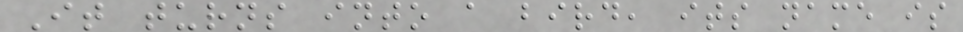It turns into a bird, its name is
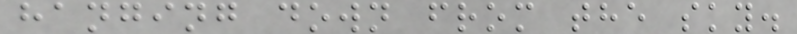hanging down from the sky.
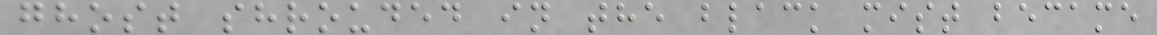ghost shrouded in the black mist became
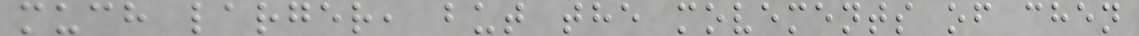much larger, but the movements of chen
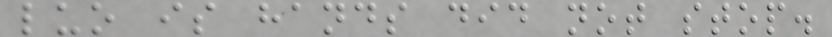luo is hands did not stop.
